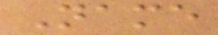Name
